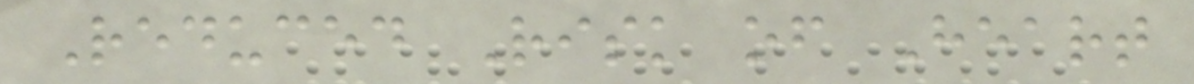Reduced Risk of Heart
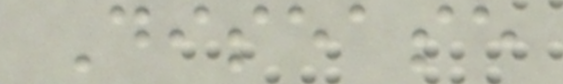Disease
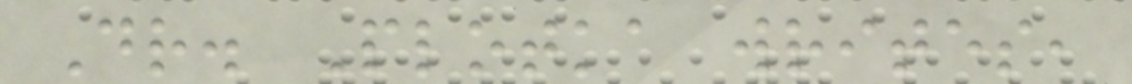Dr. Plotka writes,
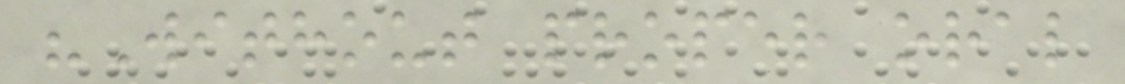"Without proper oral
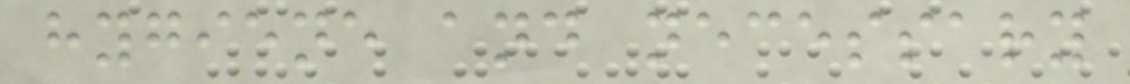hygiene and necessary
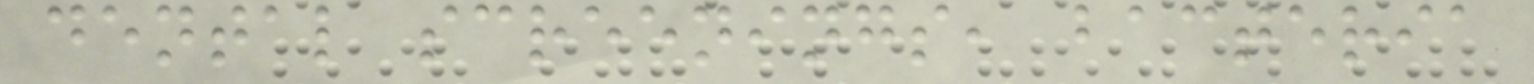dental screenings, bacteria
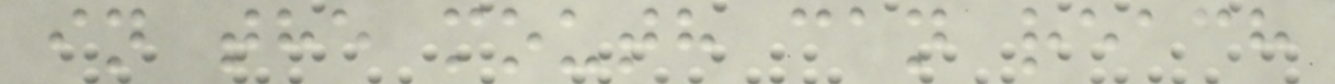in the mouth can reach
